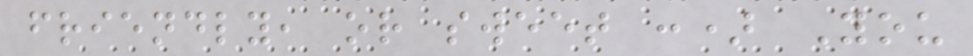friendly, or sweet :) You
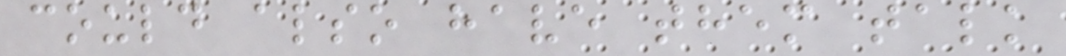could also have them talk
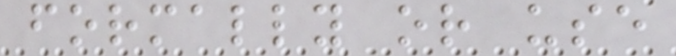formally or use
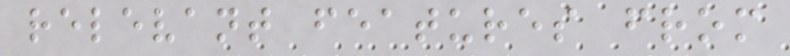relevant features from
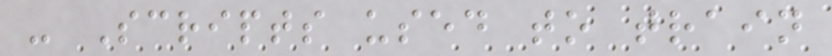- Scripts used to train
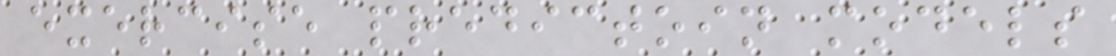exercise predictoin models
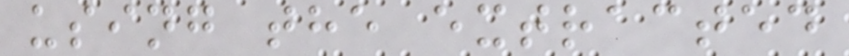using the extracted
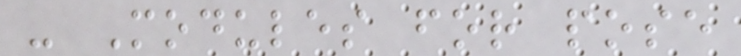- Modules for pose
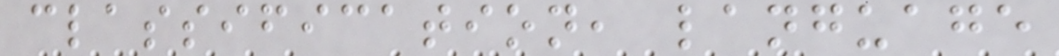classification, language
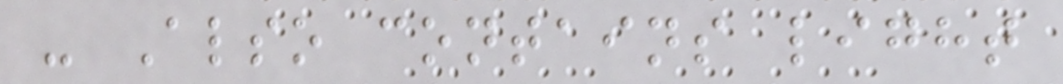- Also contains light
